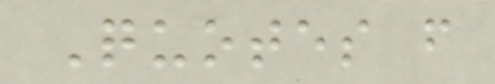Quotes from
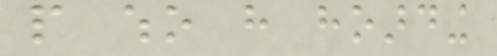people who have hoarding
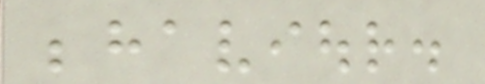behaviour.
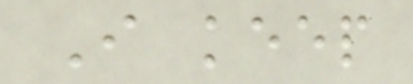I keep
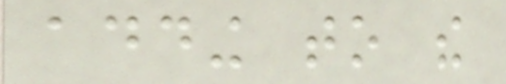adding to the
